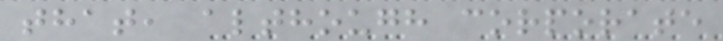that, although corporate
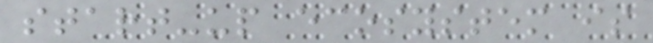start-up ecosystem is
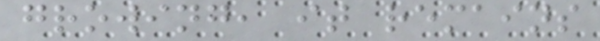growing, it remains
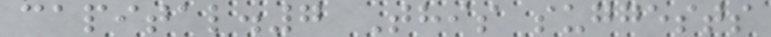capital.7 This suggests
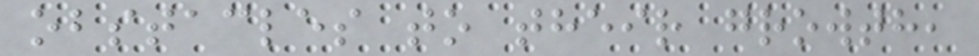obstacles to their growth,
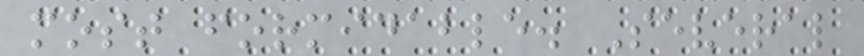most formidable. Several
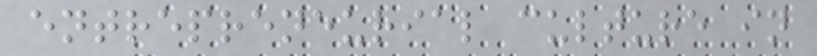entrepreneurial culture in
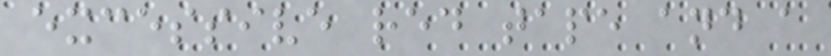excessive red tape and a
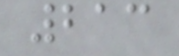213
